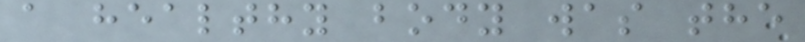a healthy body was the
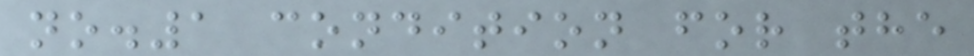no.1 condition for the
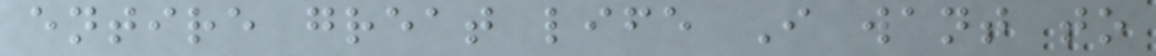entire great life I want to
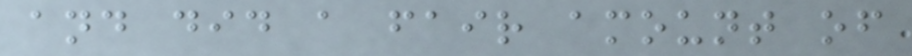and did a fair amount of
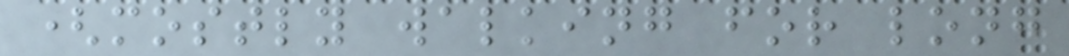(mostly walking for long
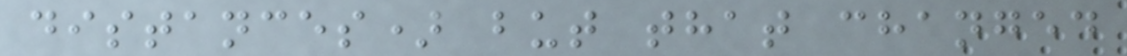distances) but that changed
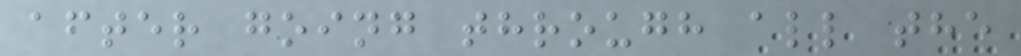after going through all the
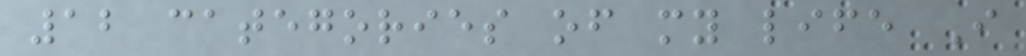12 categories of my life I
